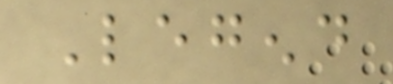Legend
